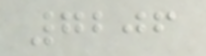7206
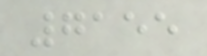7155
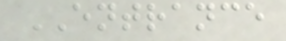ENTRANCE
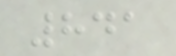841
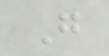G
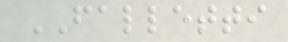FALLETTI
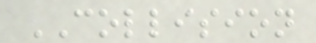COLLISION
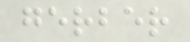gerber
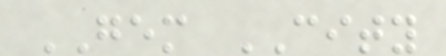GEM CITY
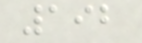192
